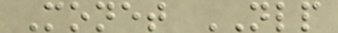Monet NLP
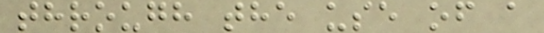through the use of a
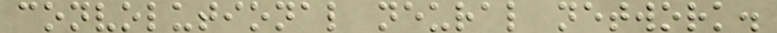convolutional neural network.
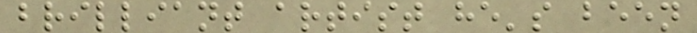brilliant artist he's been
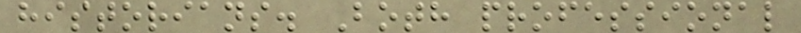historians. Both professional
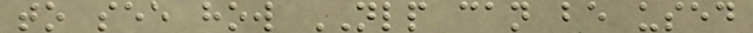to see how NLP can be used
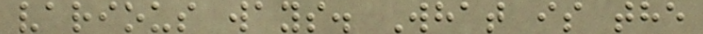various ways. What is the
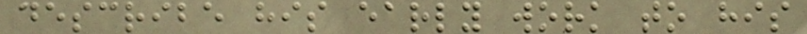describe his early work to his
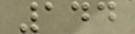144
